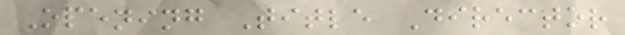Opening Title Director
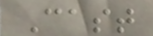Cast
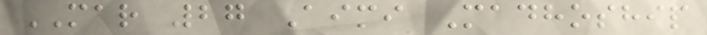MAR 27 Aimi Madhoship
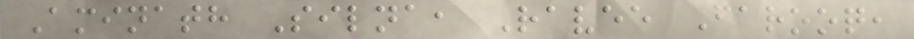Aminath Silna, Ravee Farooq,
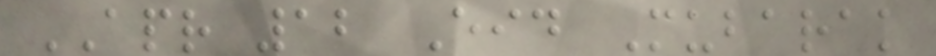APR 12 Eid Mubarak
